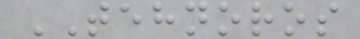TEHNOROS
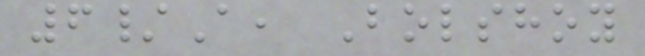6/A, Bolshoy
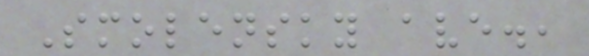Smolensky ave.,
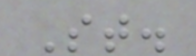St.
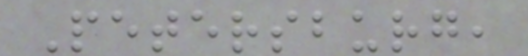Petersburg,
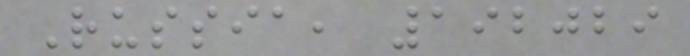Russia, 192029
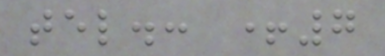tel.: +7
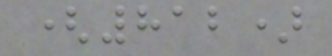(812)
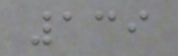139
